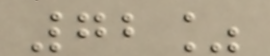72%
